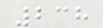238
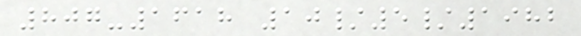807-1618 10/5/1982
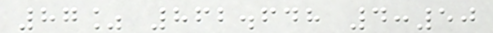87% 862.648 4:50
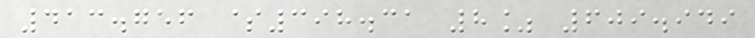413.756 $398.31 8% 609.949
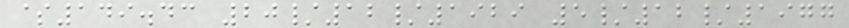$149.43 20/12/1929 5/12/1977
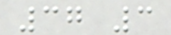37 3
